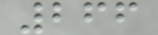266
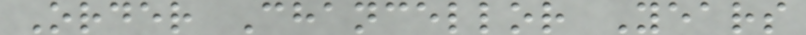Order Chancellor Years
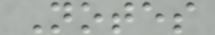Notes
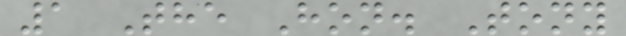1 The Hon. Tony
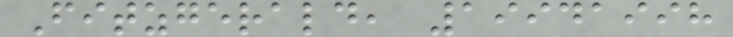Fitzgerald, 19941998
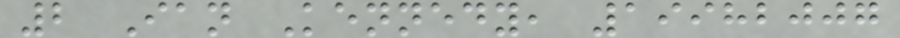2 Ian Kennedy, 19982007
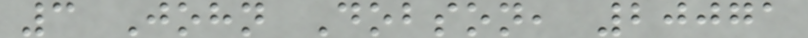3 John Dobson, 20071
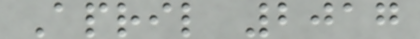April 2017
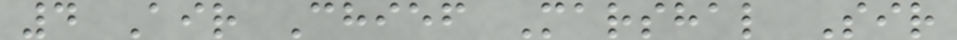4 Air Chief Marshal Sir
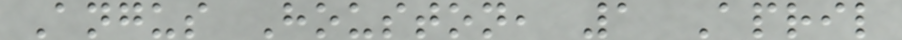Angus Houston, 1 April
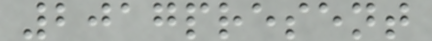2017present
